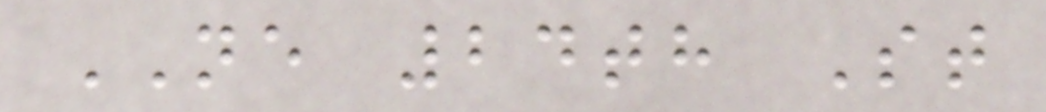NE 24th St
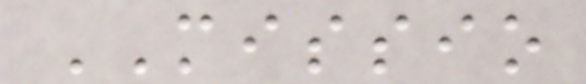MISSIO
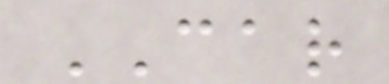CAR
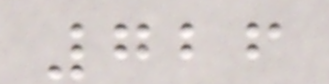726
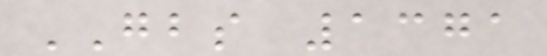GBS 1371
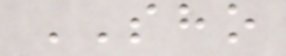SHO
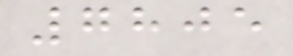7805
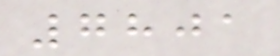7801
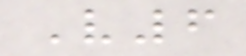V6
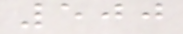500
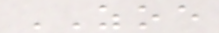ZOE
